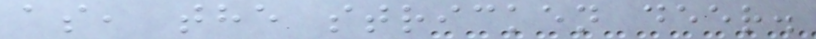as, the stricken deer.
